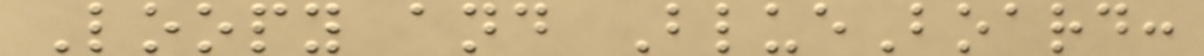Loopy and BlueBoard:
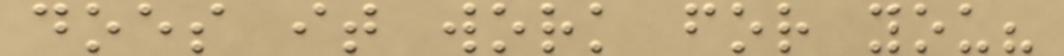does it work for you?
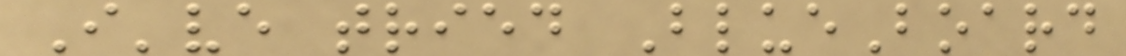I've tried BlueBoard
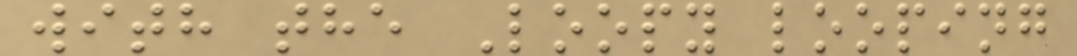with the Loopy looping
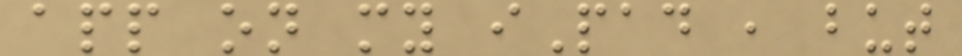app on my iPad , but
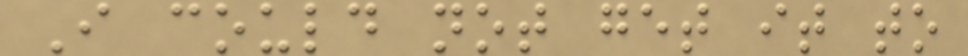I could not get it to
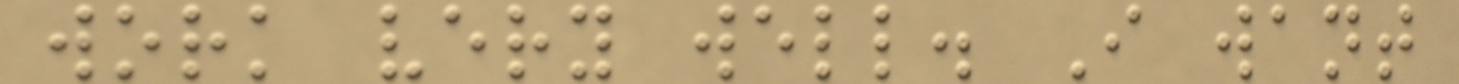work very well. I want
